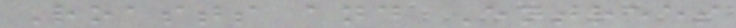Roasts and Entrees
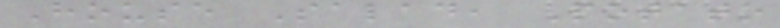House Salad, Potato
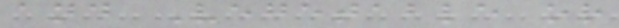and Vegetable or
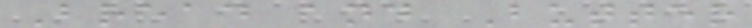Bread and Butter
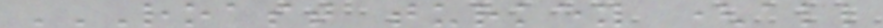ROAST TURKEY (ALL
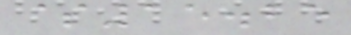$15.25
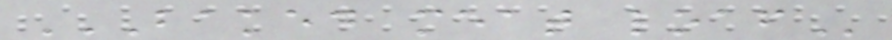BAKED MEAT LOAF
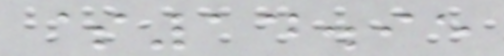$14.95
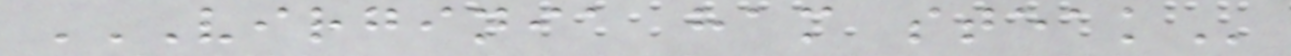VIRGINIA HAM STEAK
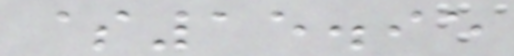$15.95
